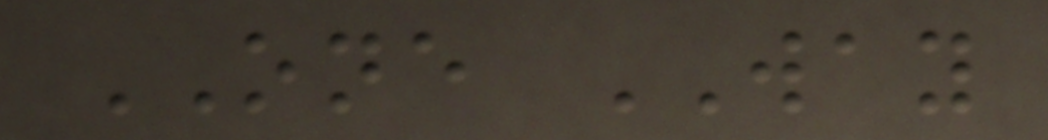ONE WAY
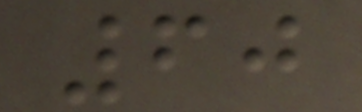60
